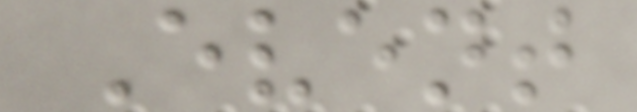Event
